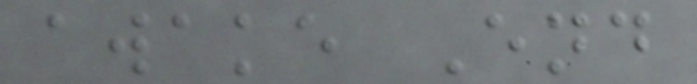awake End
